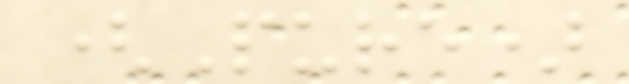(Pure)
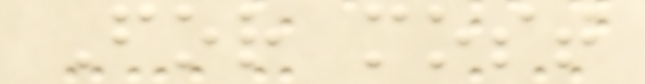For most
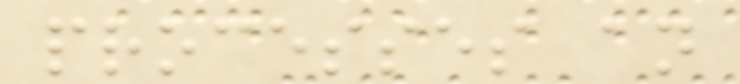processes an
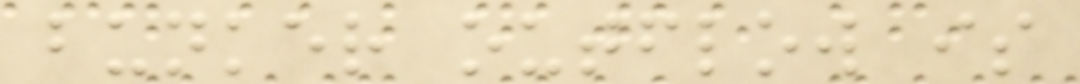bunker outflow is
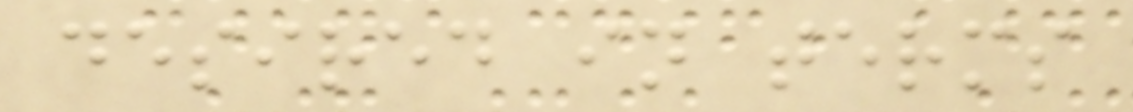desired in terms
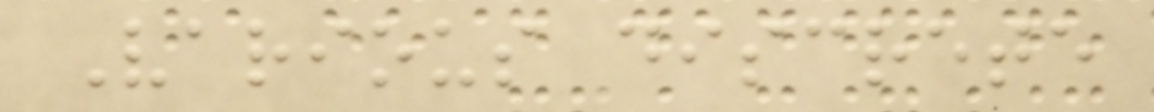Various discrete
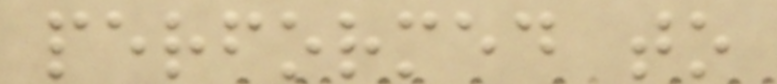performed to
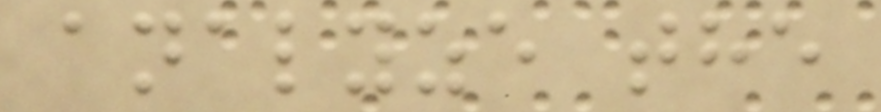analyze the
